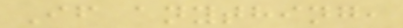If anything,
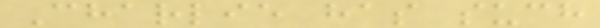Charlie has such
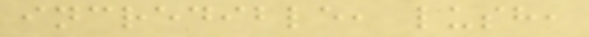incredible, lush,
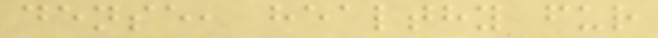dense, healthy fur
